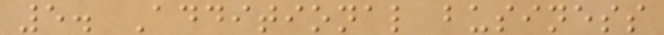5. Additional business
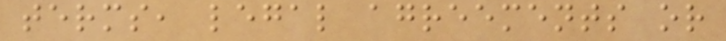terms, legal agreements or
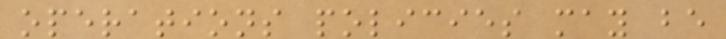operations policies may be
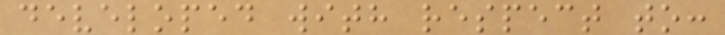developed with respect to:
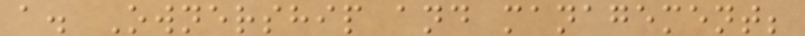a. Ownership and management;
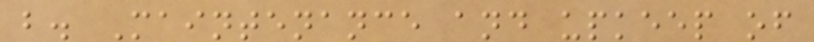b. Maintenance and upkeep of
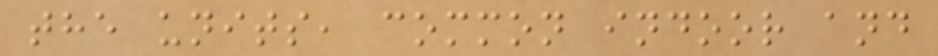the units, common indoor and
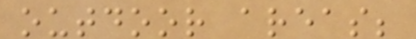outdoor areas;
